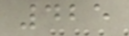425
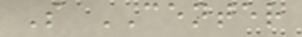S CENTER
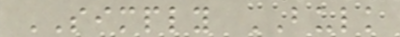SIMPLY BULK
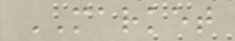MARKET
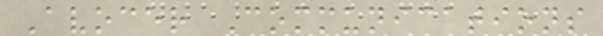Avocer Communications
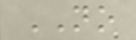NO
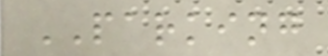PARKING
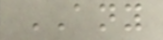ANY
